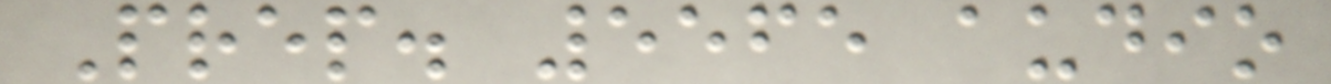Prep. 5565 audio
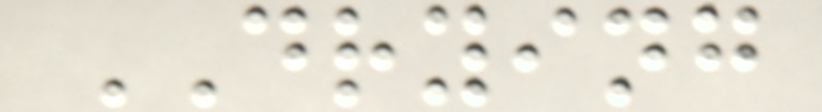DRYING
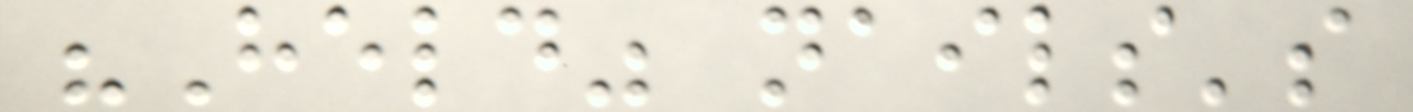"Held" nails's
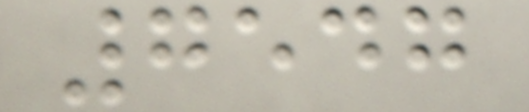7547
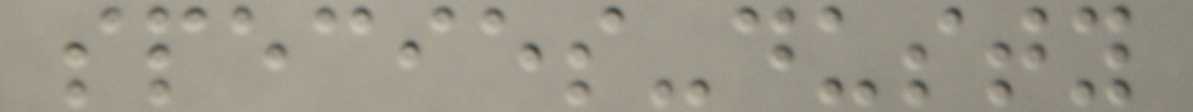species-dusty
